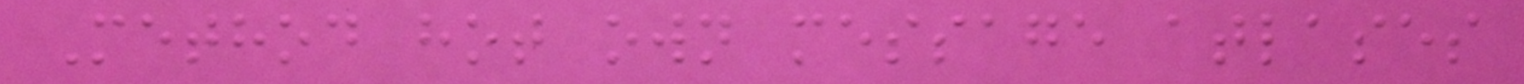Method hot own message atlases
